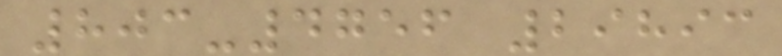803-4756 29893
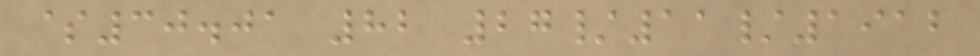$30.01 82 27/11/1912
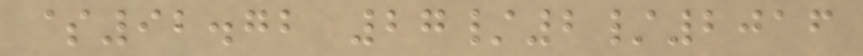$92.72 27/2/2016
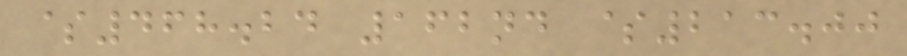$468.24 162nd $213.00
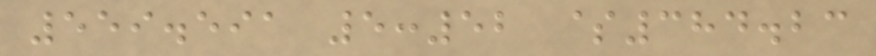559.591 5:52 $384.23
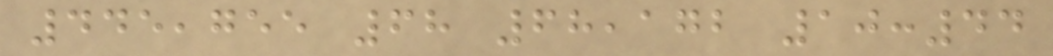445,755 68 68,172 10:44
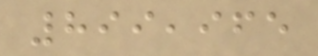899,965
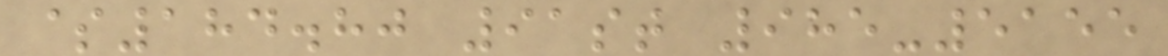$184.80 91st 985-5155
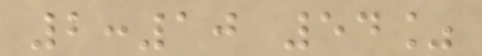2:10 54%
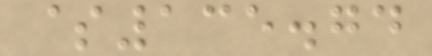$135.74
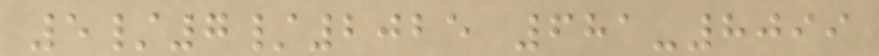5/7/2025 681-8099
